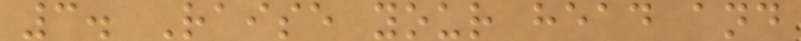3. Raise your head and
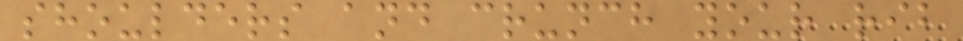shoulders and crunch your rib
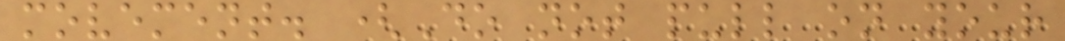movement. (Do not pull on your
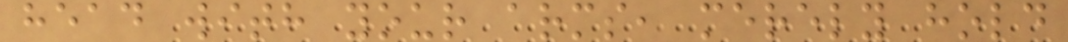head with your arms, merely hold
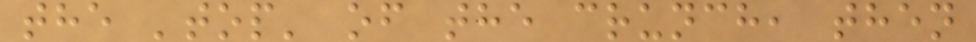the 'top' of the crunch, then
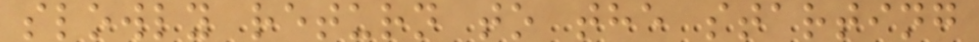slowly return to the starting
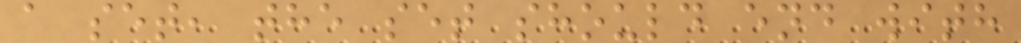a set, the set should end with
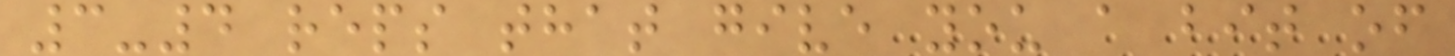3-4 reps that give you a bit of
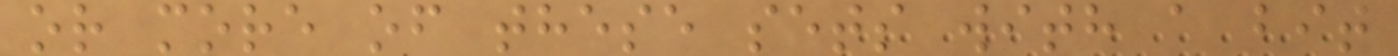or more of these sets with a bit
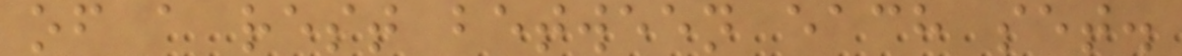of a rest between each set.
